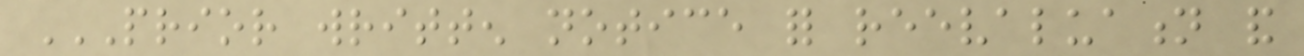PRIOR WRITTEN NOTICE FOR REEVALUATION AND
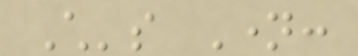Child's Name:
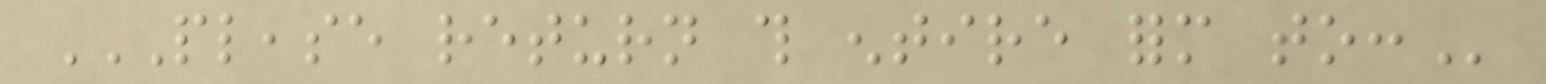PLEASE RETURN THIS ENTIRE FORM TO:
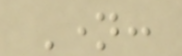Name:
